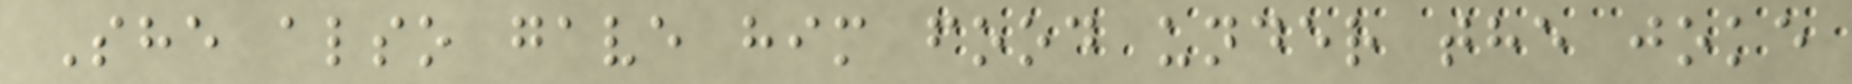She also gave him food under the joke
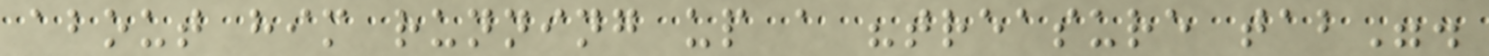about him running up a "treasure tab".
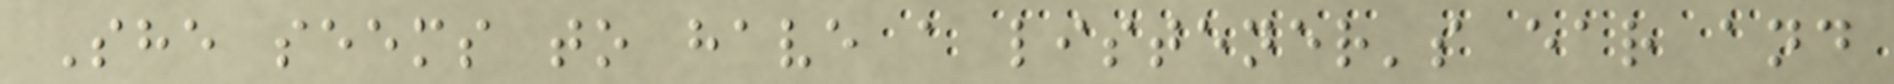She seems to have a listener's ear and
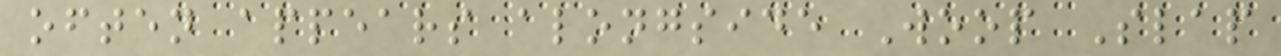often appears alongside Woop Slap
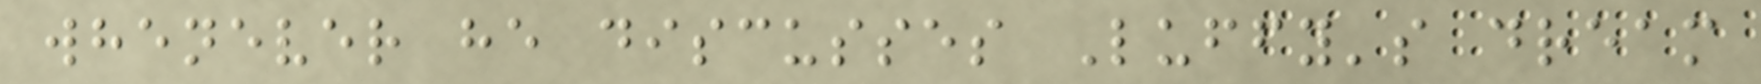whenever he discusses Luffy's dream
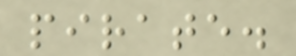pirate.
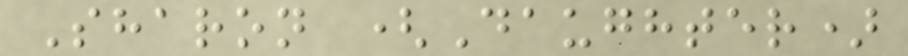Sharon (Daughter)
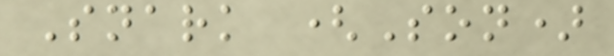Snark (Son)
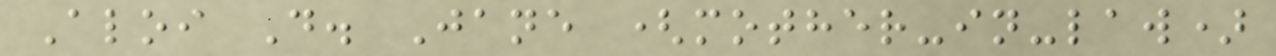Aloi D. Jane (mother-in-law)
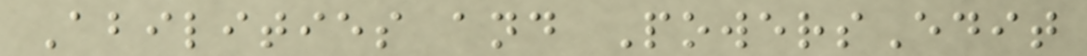Abilities and PowersEdit
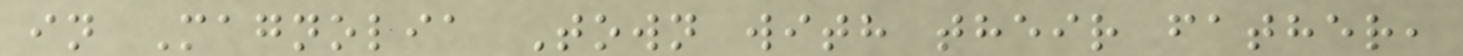in Magnolia Town with their father,
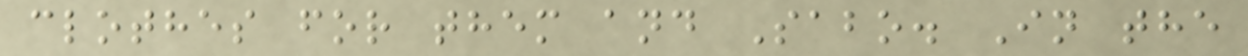clothes for them and Sabo. In the
